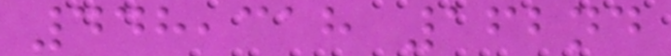448,318 162nd
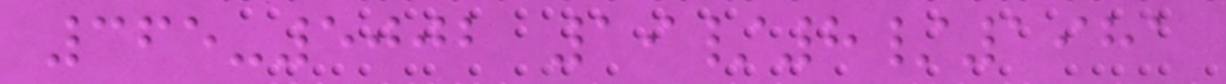365-5002 19/8/1981
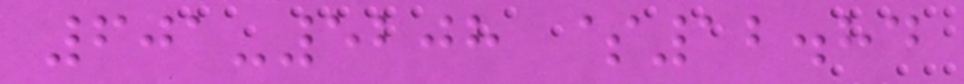601-5208 $12.84
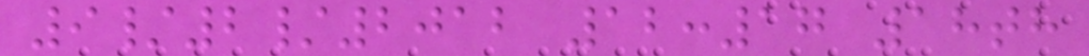9/2/2012 12:17 18th
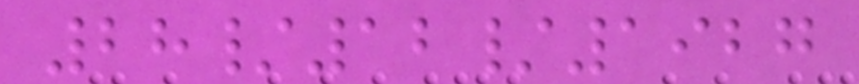28/12/1927
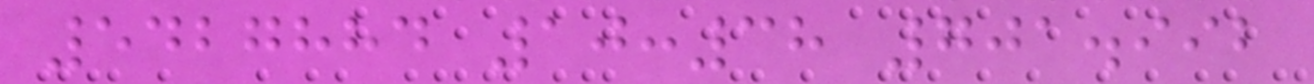5427884 10:38 701.992
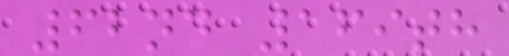62nd 169th
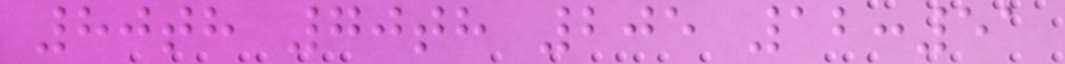80th 70th 205 12:51
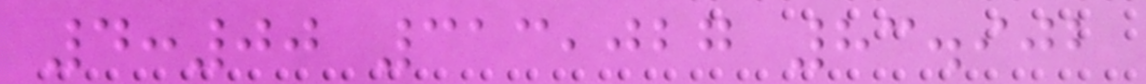4:00 313,027 83.902
